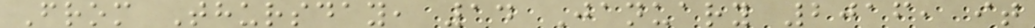From Thursday, 14 January 2016, it
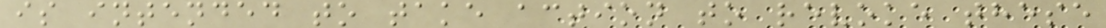is intended to take action to revoke these
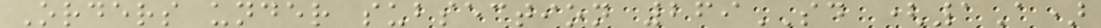Orders under subsection 269SD (1A)
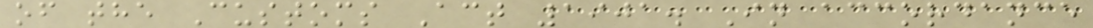of the Customs Act 1901. In accordance
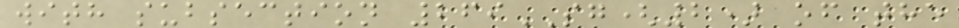with subsection 269SG(2) of the
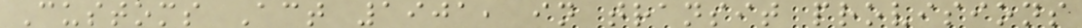Customs Act 1901, in transit provisions
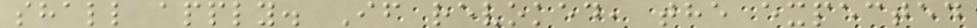shall apply. If revoked, the expected
